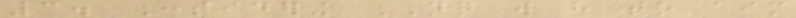3. Considering NQ will have to aim
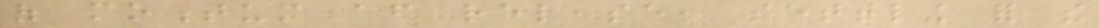of momentum after release, settling for the
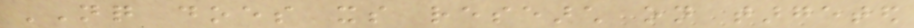NQ does its research on targeted
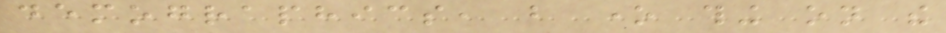demographics, but one thing on the
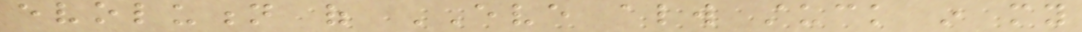evolution of EVE always stuck in my
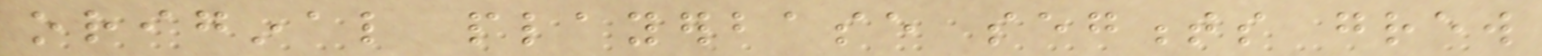original playerbase segments grew
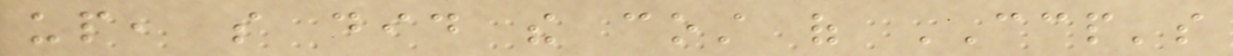up, so did the cost of CCP's
